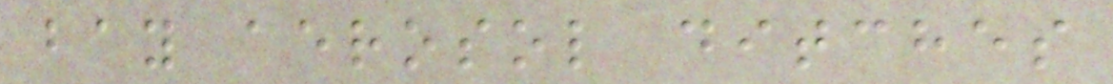bay aerosol ditches
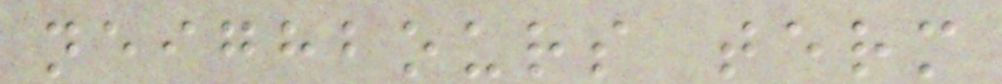neighbours term
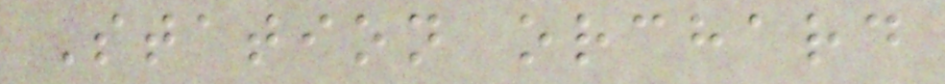Station orchard
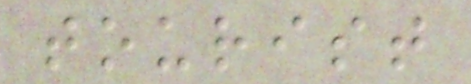tourist
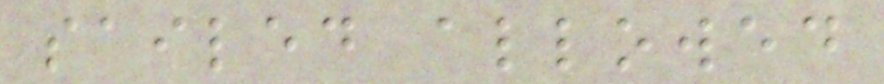sailed allowed
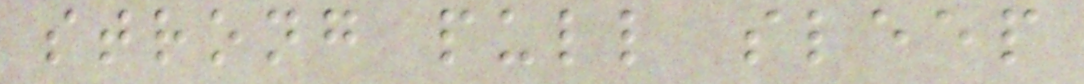strong pull sleep
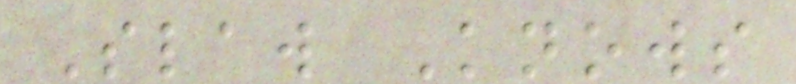Slaw Knows
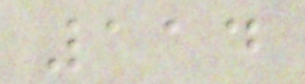114
